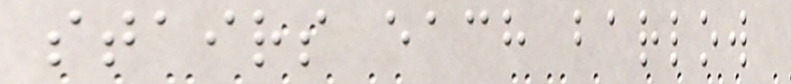stairs each barlow
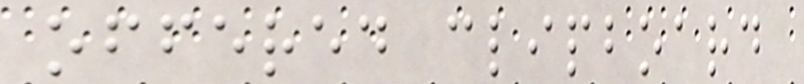offered clipboard
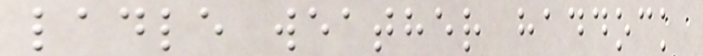ladle weather haddock
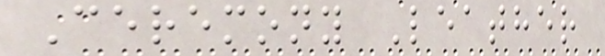Ceremony Leather
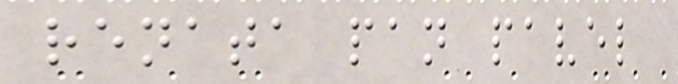renata pan pavel
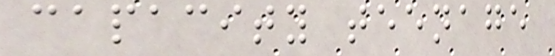capacity teenage
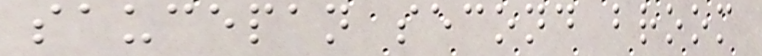saucepan second broom
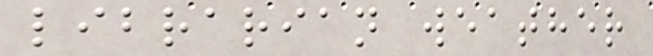librarian weather
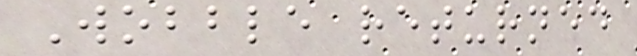Wobble returned
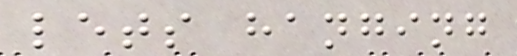lets hanging
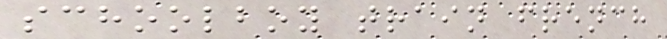schoolboy train french
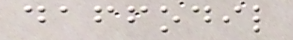daffodil
